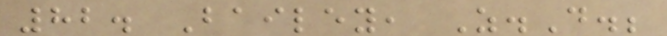82. Bailey, Z.D.;
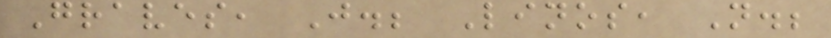Graves, J.; Linos, N.;
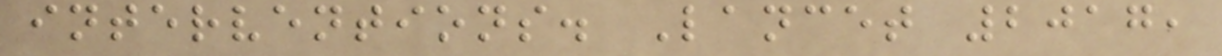interventions. Lancet 2017,
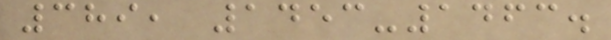389, 1453-1463.
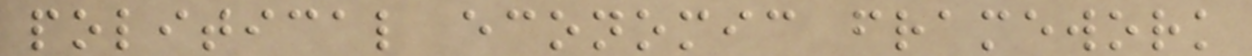political economic framework
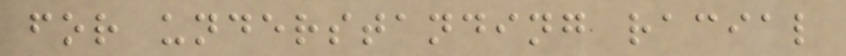for understanding racial
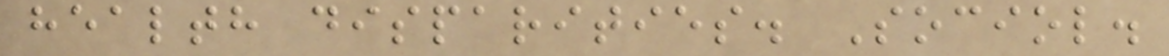health disparities. Sociol.
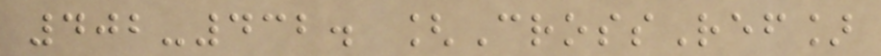402-432. [CrossRef]
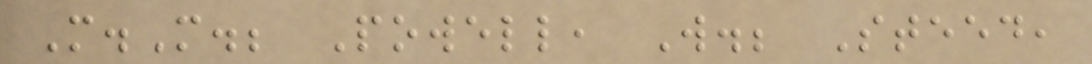M.M.; Powell, W.; Steed,
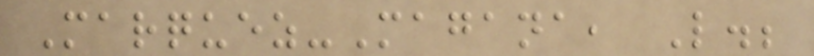Marquez-Magana, L.;
